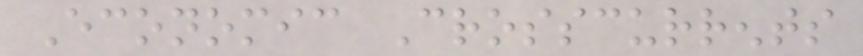Economic Crosscurrents
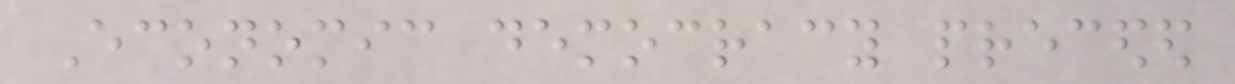Economic democracy preceded
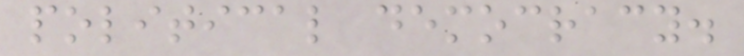political democracy.
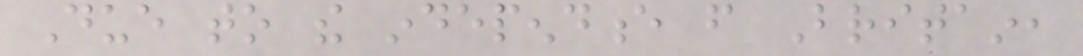Due to the independence from Britain,
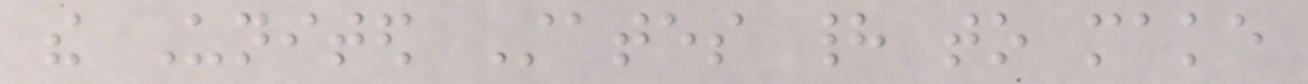the United States had to make
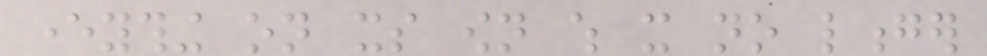everything on its own which it no longer
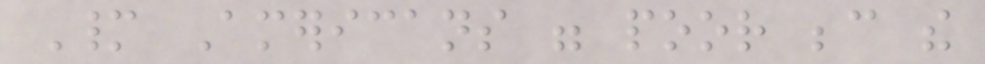Many Americans were poor because the
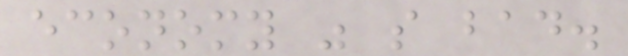economy was so bad.
